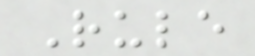Rule
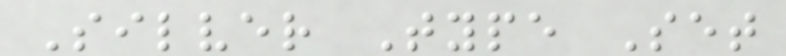Silver Type Set
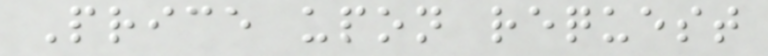Price upon request
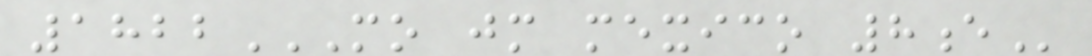1822MO JM MEXICO 8E
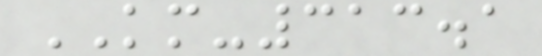KM-313.1
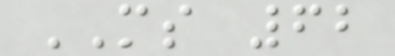MS 62
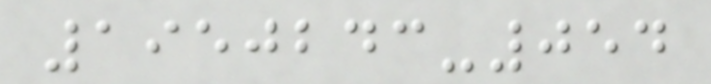1950243-054
